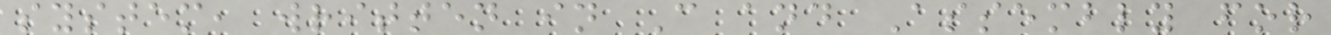system, written in C and Assembly for
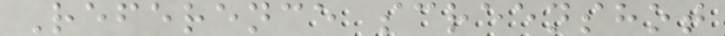Reference screenshot
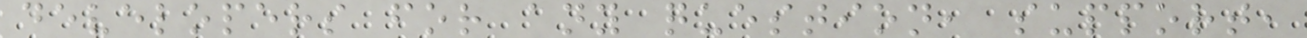developers for any question, support,
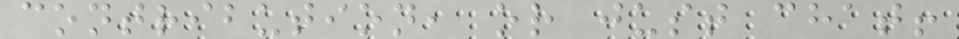contribution, or just chat!
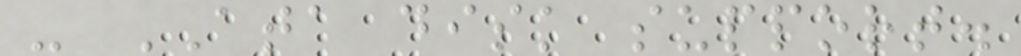- ATA disk support.
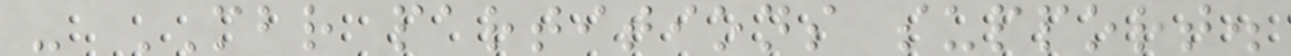- MBR partitions support.
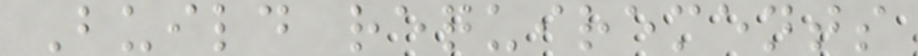Build requirements
